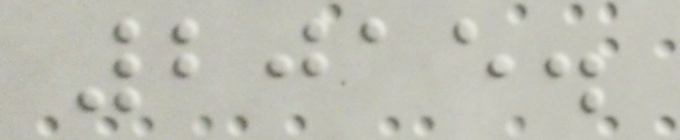2015.
